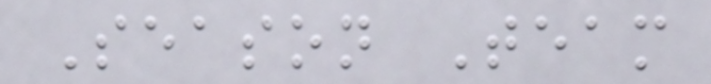Season Team
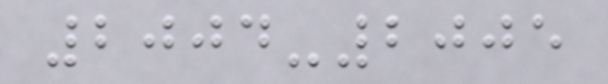2004-2005
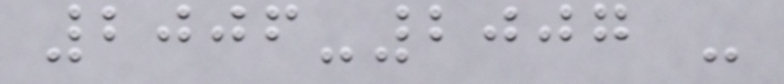2006-2007 -
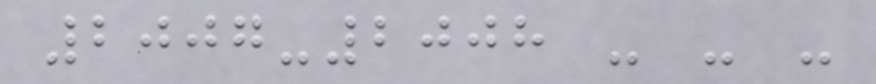2007-2008 - - -
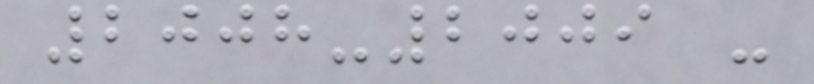2008-2009 -
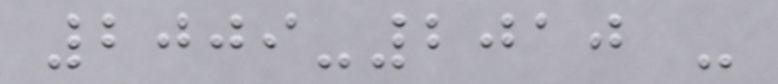2009-2010 -
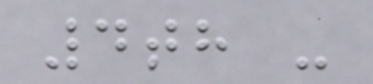4th -
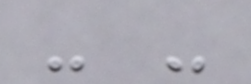- -
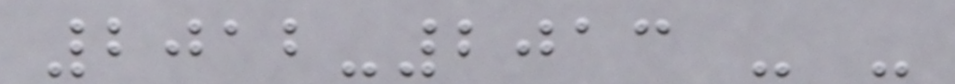2012-2013 - -
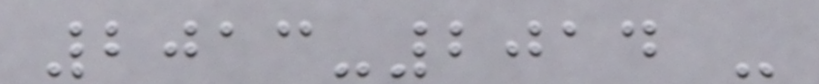2013-2014 -
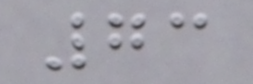73
